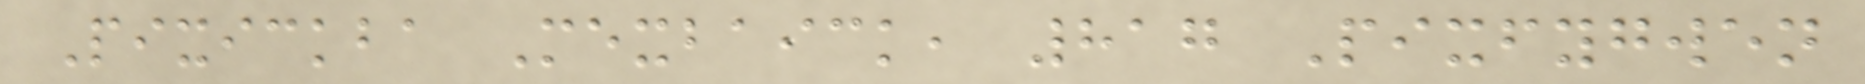Pixickba Mexbaick, 817 Pixfygwen
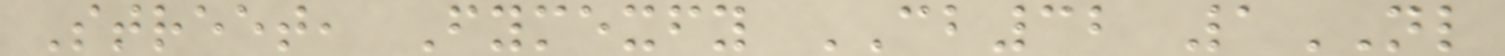Street, Fymexfy CB32 1NL
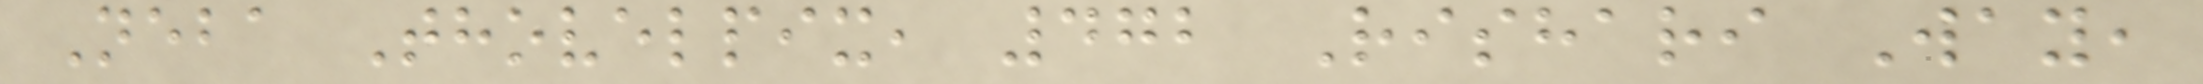Neba Thovelpix, 472 Rishari Way,
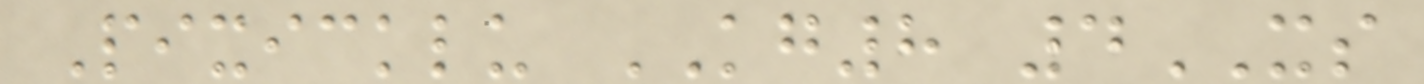Pixicklu KG8 4XS
